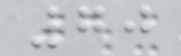70
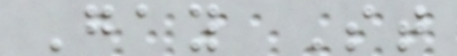Gay St
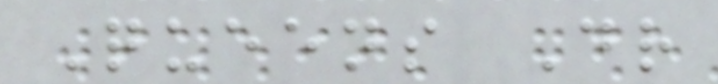Queens Dr
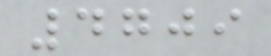4709
